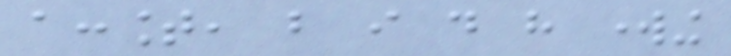account, but i do have working
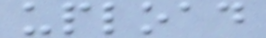upload
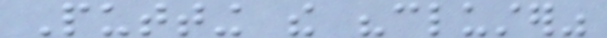Putting the "cluster"
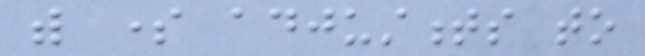with some adjustments to
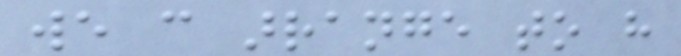we can arrange to have
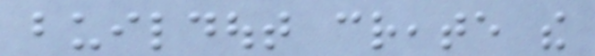buildout create the
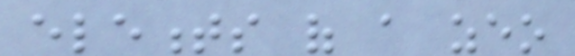elements of a zeo
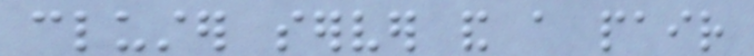cluster server and a pair
